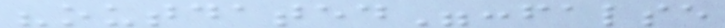"outdated":false
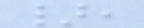},
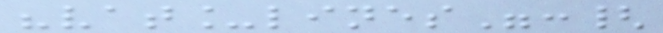"vat_lines":{
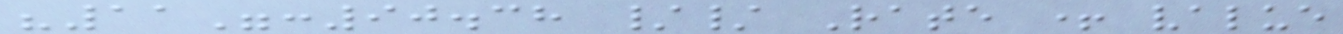"11":90.38 // Rate + value
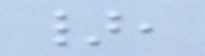},
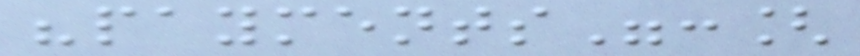"payments":[
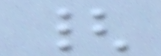{
